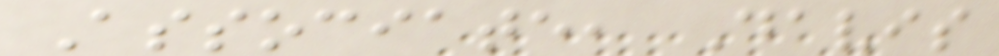Associate, Davis
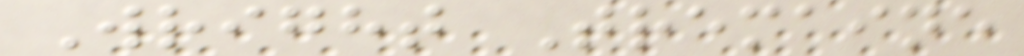Wright Tremaine
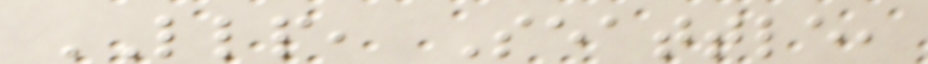LLP, Seattle,
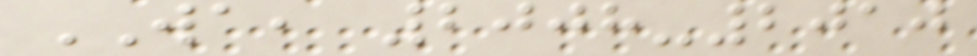WA, 2008-2010
